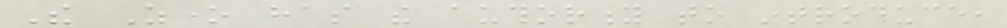The Zone has the authority to introduce,
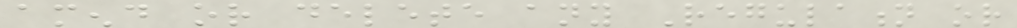amend or delete any Regulation or
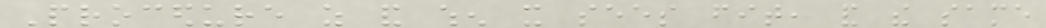Procedure as and when it sees fit, and the same
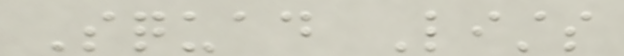Squad Lists
